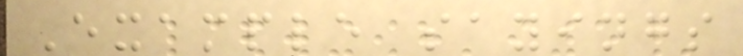Example sayings
